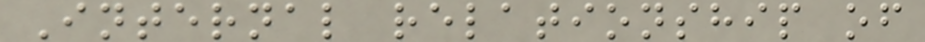Internal relationship of
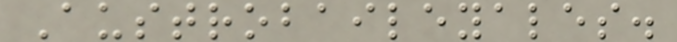Austrobaileyales.
